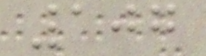107
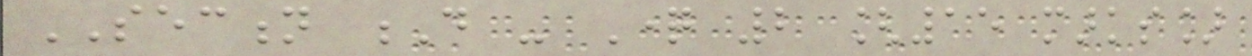SECTION D - Question 2 [15 marks]
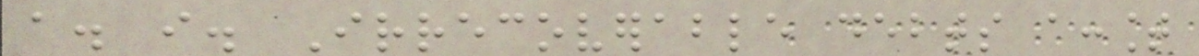a. i. Irrecoverable debts account
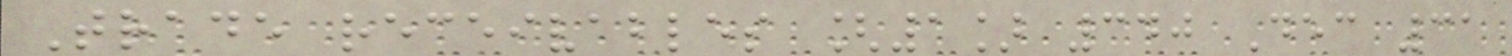Trade receivables [1] 340 Dec 31
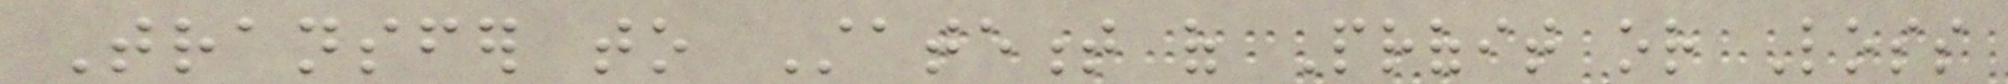Transfer to Statement of Profit or Loss
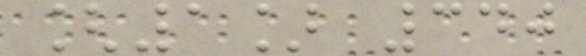[1] 340
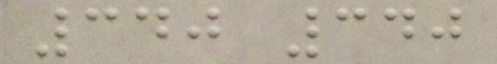340 340
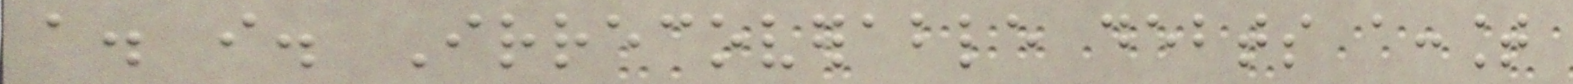a. i. Irrecoverable debts account
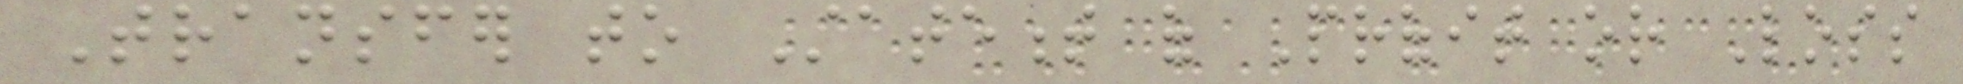Transfer to Statement of Profit or Loss
